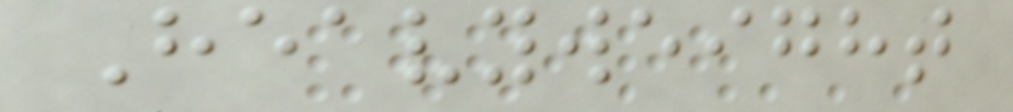Heavyweight
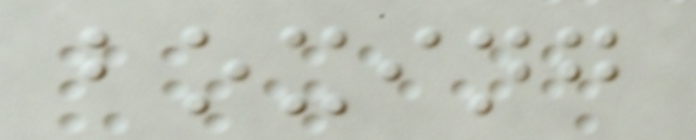boxing
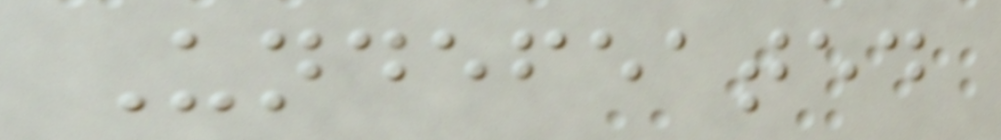Undefeated
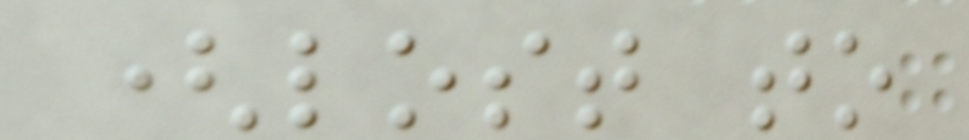(lost to
